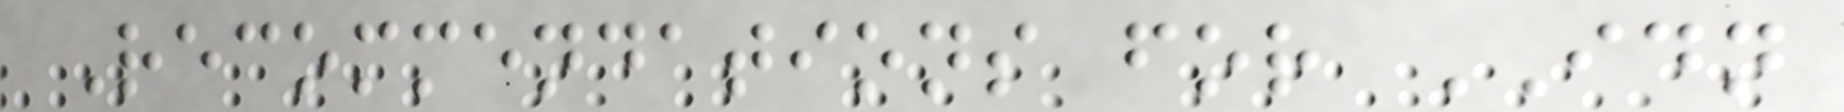Recommendations for IDN
